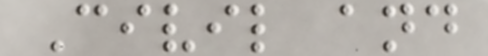Civil and
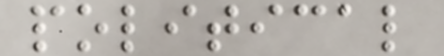political
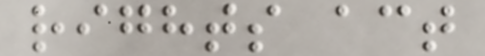rights act
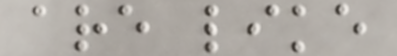are like
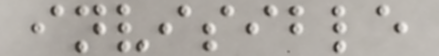invisible
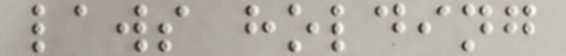laws holding
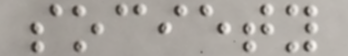society
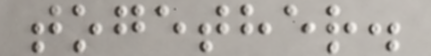together.
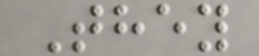They
